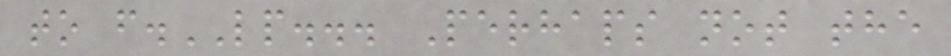to f.LP... Perhaps not the
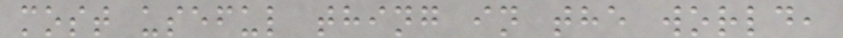most useful thing in the world,
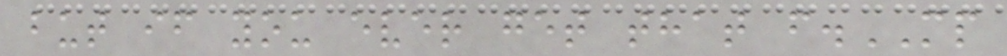but if you ever get that f.MP
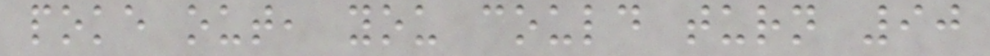poke out, you could turn 90
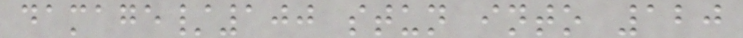damage/100 stun into 120
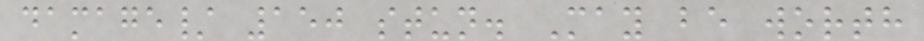damage/ 150 stun. May be worth
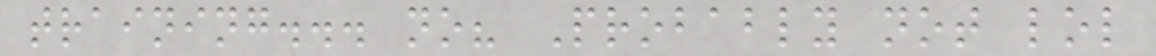training... no? Probably not lol
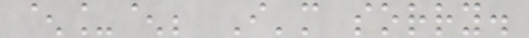^_^; I'm sorry.
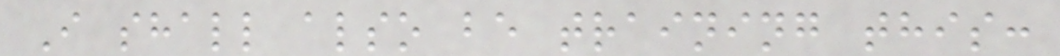I shall also be training this:
